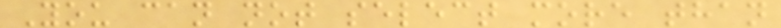You can not select more than
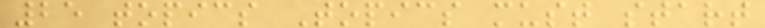25 topics Topics must start
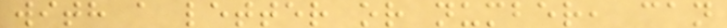with a letter or number, can
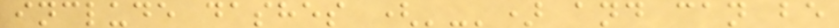include dashes ('-') and can be
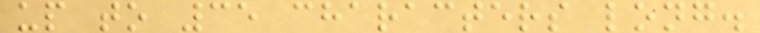up to 35 characters long.
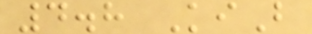4.8 KiB
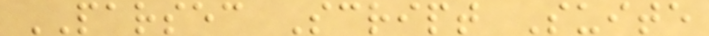PARSEC Script Suite
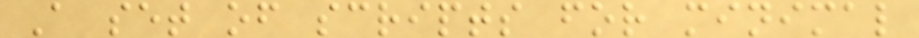A set of scripts for minimal
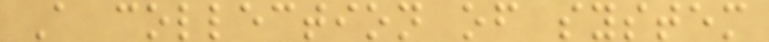A collection of system
